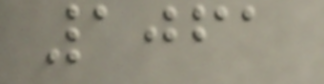1061
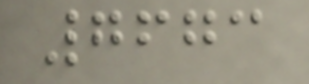7673
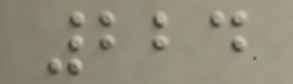224
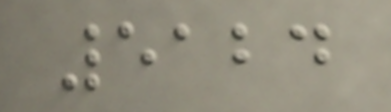5124
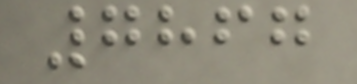7867
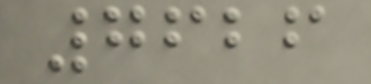7626
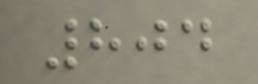804
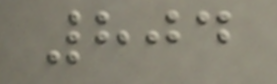804
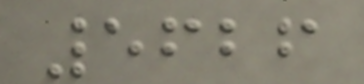5626
